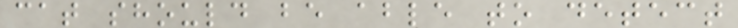cat should be able to detect
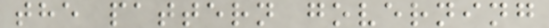the pattern governing
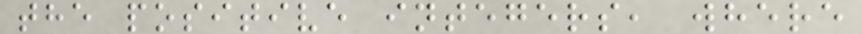the positive integers, where
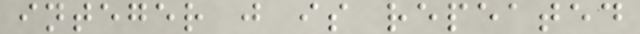integer j is repeated
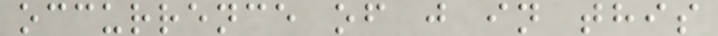occurrence of j in this
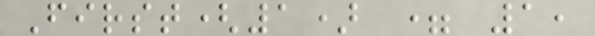First(1) = 1,
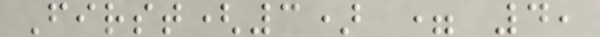First(3) = 4,
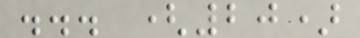... (20)
